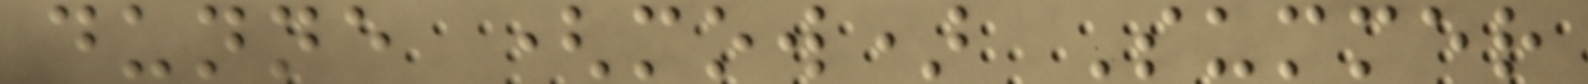dunne (mow) Summer
